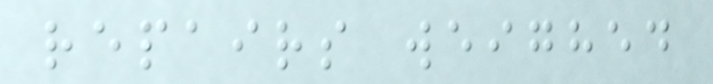repairs weighed
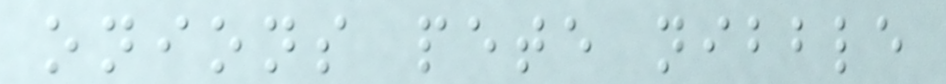onions pete nibble
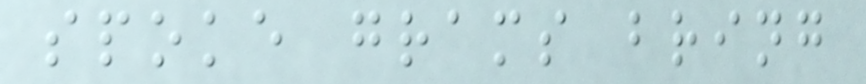spoke grams bring
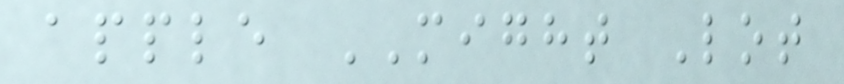apple MIGHT Lot
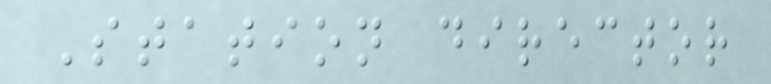Station director
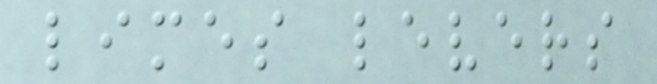limes levers
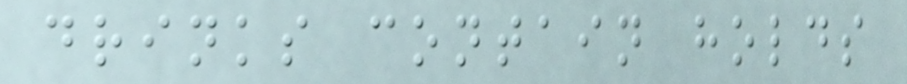drinks contain holds
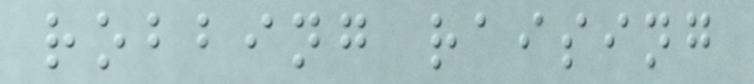robbing raising
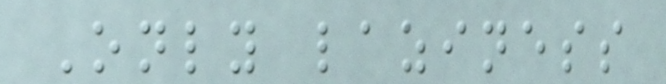Only laziness
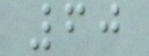60
